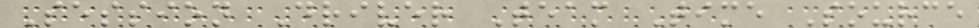Session Driver Team Time Source
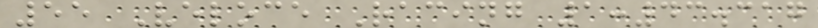55 Veloce Racing 1:43.317
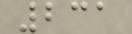231
